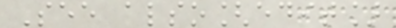See also[edit]
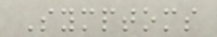Symptoms
